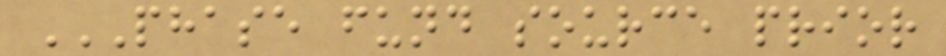PHASE FUND SOURCE PRIOR
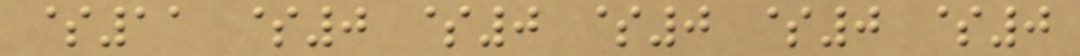$11 $0 $0 $0 $0 $0
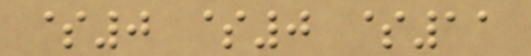$0 $0 $11
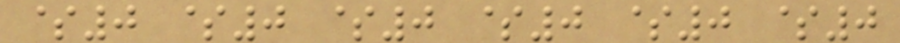$0 $0 $0 $0 $0 $0
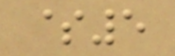$5
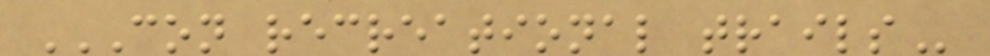CON RECREATIONAL TRAILS
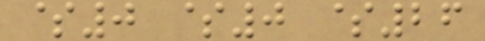$0 $0 $26
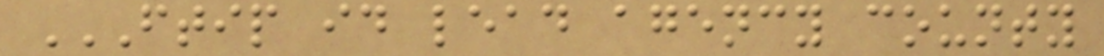FTIP ID LEAD AGENCY COUNTY
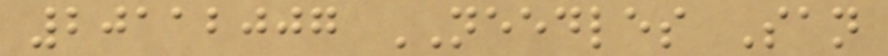20112007 NEEDLES San
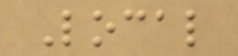Local
